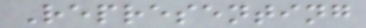Representing
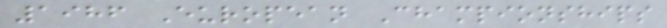1986 European Championships
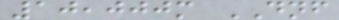10,000m DNF
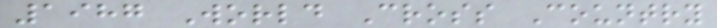1987 World Cross Country
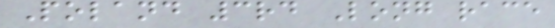Poland 3rd Long race
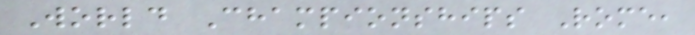World Championships Rome,
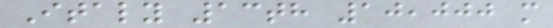Italy 13th 10,000 m
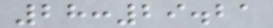28:29.21
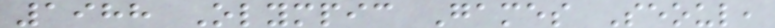1988 Olympic Games Seoul,
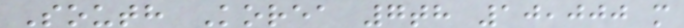South Korea 7th 10,000 m
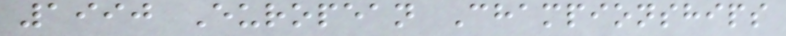1990 European Championships
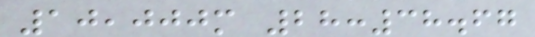10,000m 28:38.67
